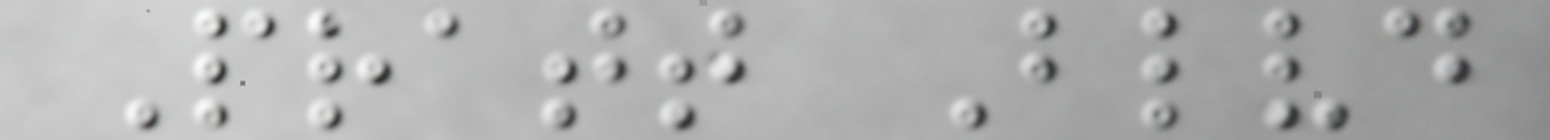Pratt Blvd
